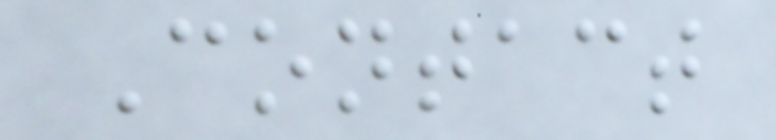Contact
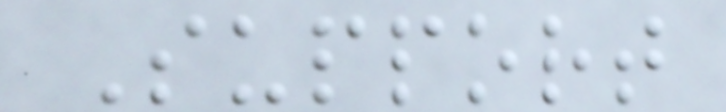Support
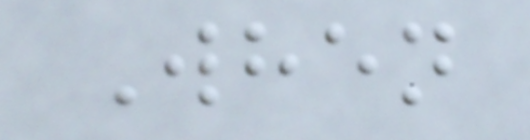When
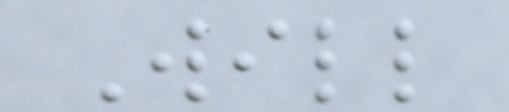Will
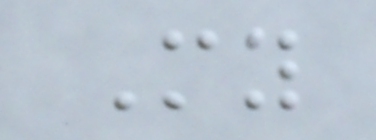My
